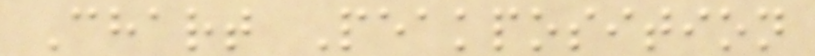Chart Peakposition
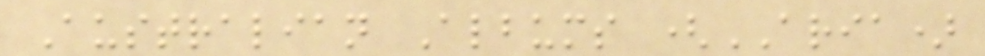Australian Albums (ARIA)
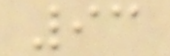93
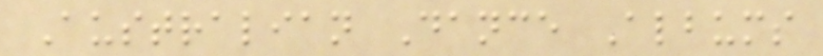Australian Dance Albums
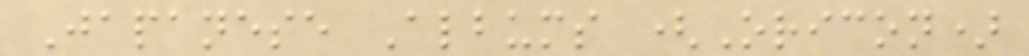Japanese Albums (Oricon)
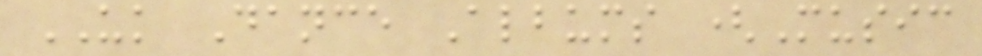UK Dance Albums (Music
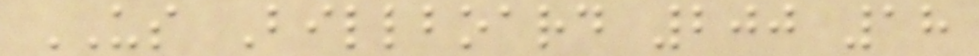US Billboard 200 18
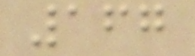167
